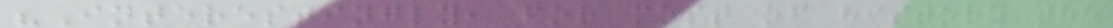"Interestingly, for most of history the
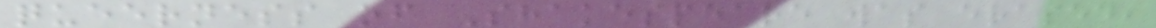queerness of Shakespeare was erased,
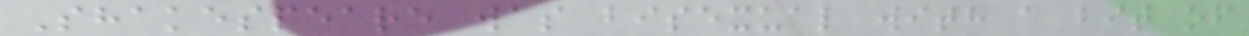Shakespeare was bisexual with a bit of
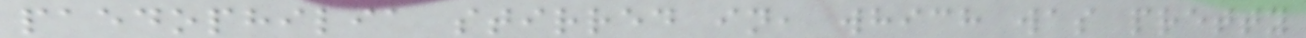paedophilia stirred in, which was pretty
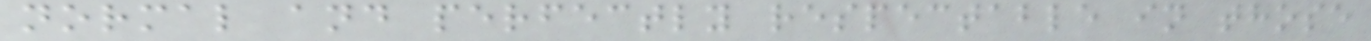normal and perfectly respectable in those
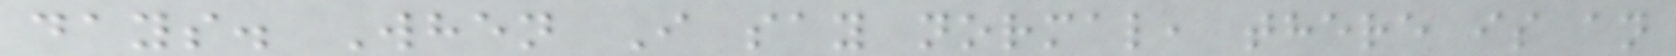days. When I say normal, there is an
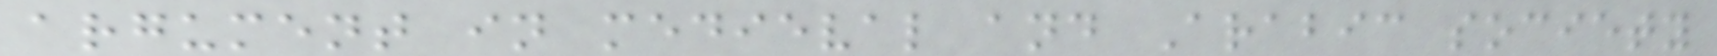argument in medieval and Arabic society
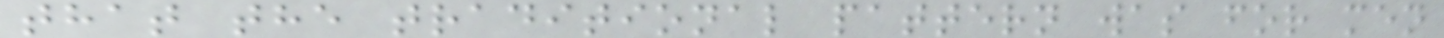that the traditional pattern was for men
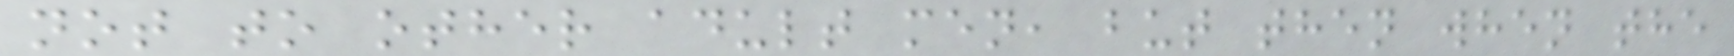not to other adult men, but then when the
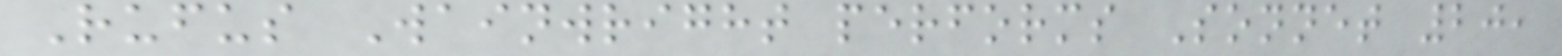Rufus Wainwright performs Sonnet 20,
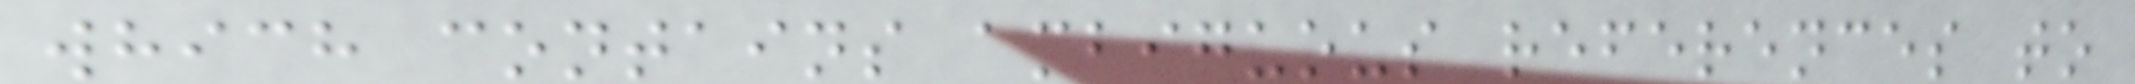which contains ambiguous references to
